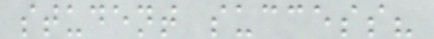student success?
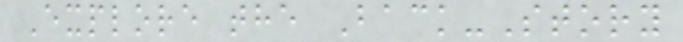Explore the Back-Story
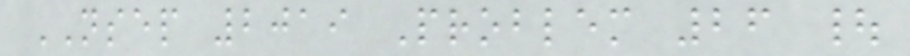NSEP 2019 Problem 26 |
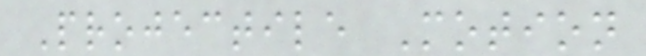Projectile Motion
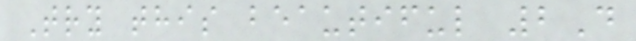Try this beautiful 2D
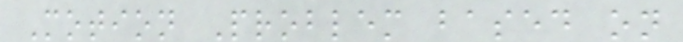Motion Problem based on
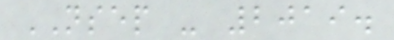NSEP - 2019.
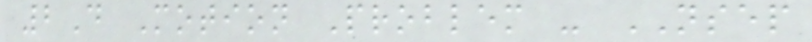2D Motion Problem - NSEP
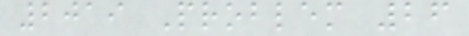2019 Problem 26
